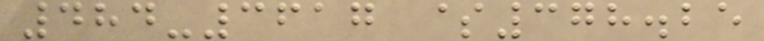484-3617 $378.25
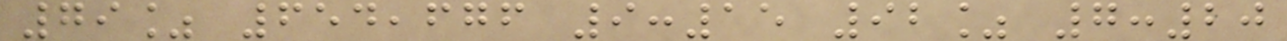79% 654,676 9:15 92% 7:20
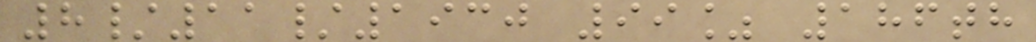8/11/1930 99% 186th
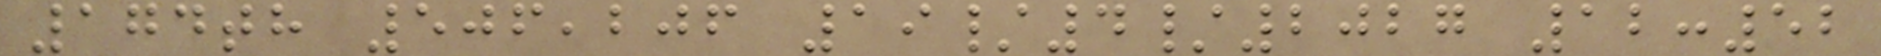174th 506,206 19/4/2027 12:52
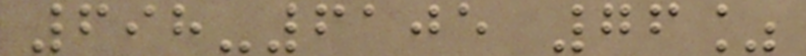698-6105 76%
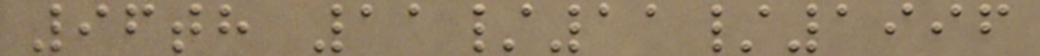96th 11/11/1996
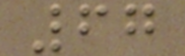67
